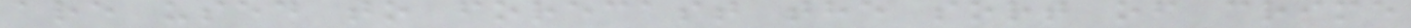are used to forecast the sort of crime
